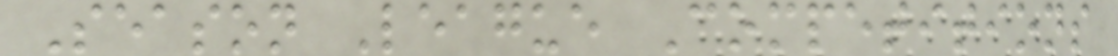Season League Competitions
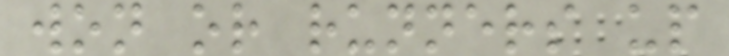won or runners up
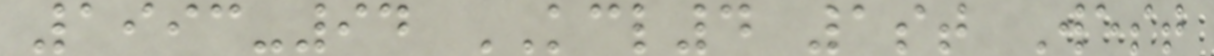1993-94 KCL4 1st West
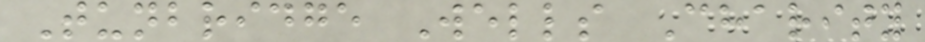Tunbridge Wells Charity
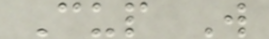Cup W
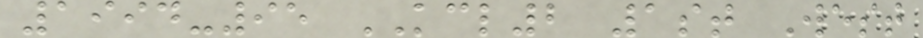1994-95 KCL2 1st West
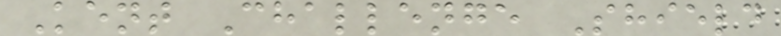Kent Challenge Shield
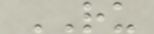RU
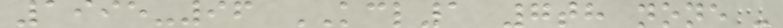1995-96 KCL1 7th none -
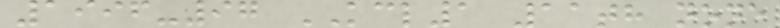1996-97 KCL1 11th none
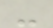-
